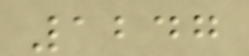1247
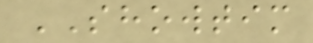SHOWTIM
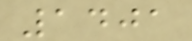1401
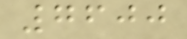7600
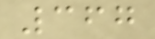367
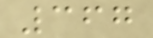367
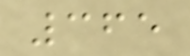365
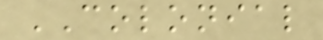COLONIAL
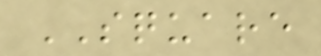SQUARE
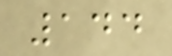144
